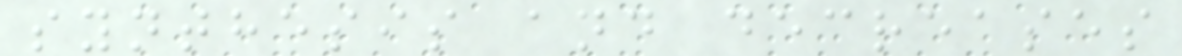synthesis and decreases
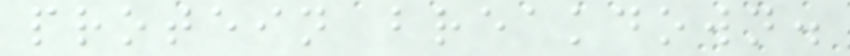protein breakdown.
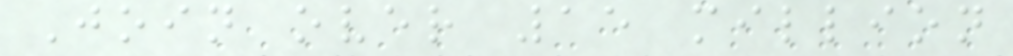Join over 15 million
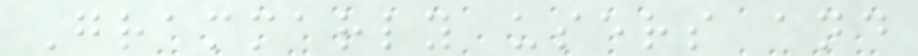Grammarly users and
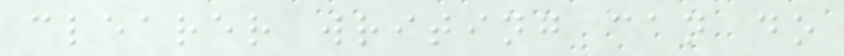clearer writing can do
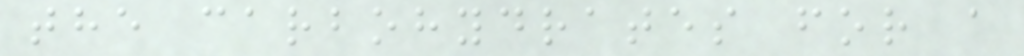the carbohydrates for a
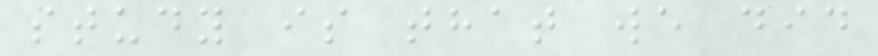study is that we did
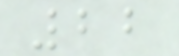22
